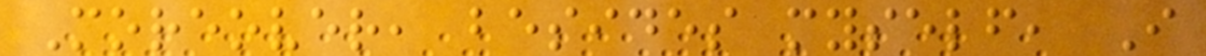Moreover, besides myself, I
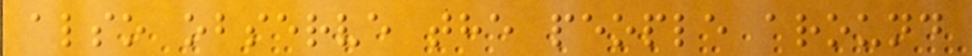also observe the people around
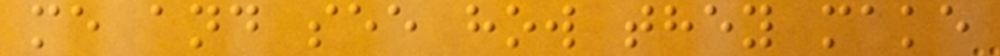me and see how they make
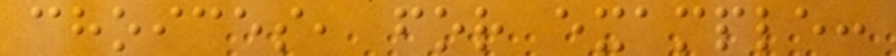choices, for example:
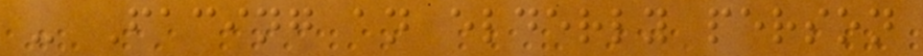- Facing an elderly person
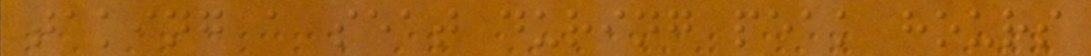taking a seat during peak hours
